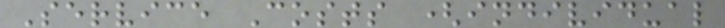Service Costs (individual
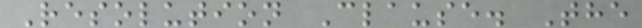Resolution Clause. The
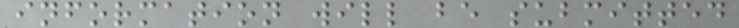information will be submitted
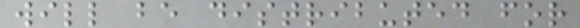will be distributed for
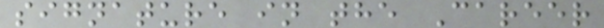signature in the Career
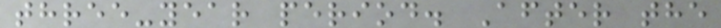three-year period. After the
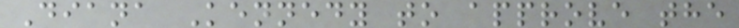Diana Kennedy to approve the
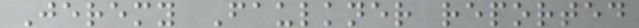Jeremy Faulkner reported
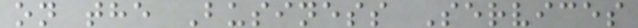on the Business Services
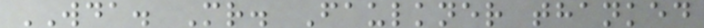WDA. Mr. Faulkner thanked
